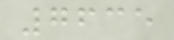7635
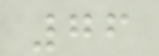76
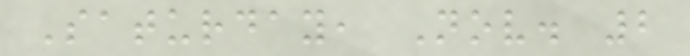Saturday, Nov. 2
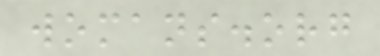womans.org
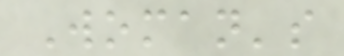Woman's
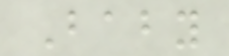Baby
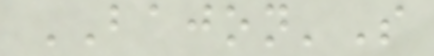BAJON'S
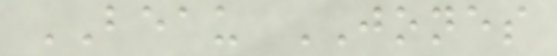BEAU JONES
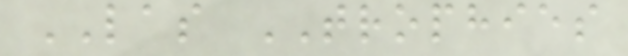LAS TROPHIES
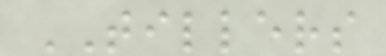TILLERS
